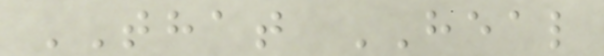THAT HEAL
